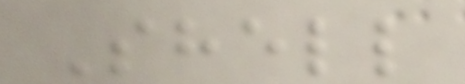Shell
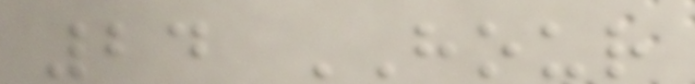24 HOUR
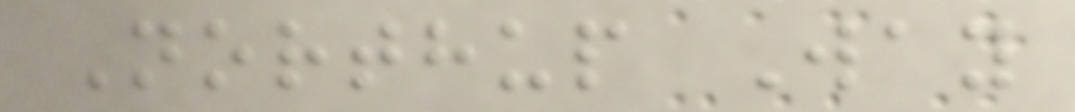Northup Way
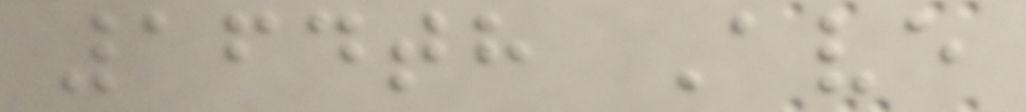164th Ave
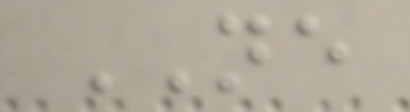NE
